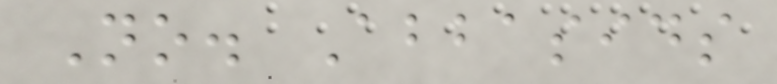No. Abbasids
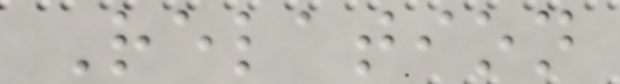Relation
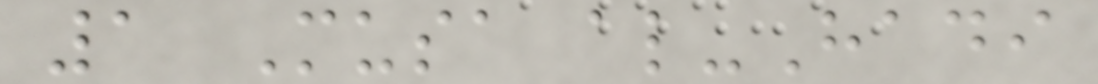1 Musa al-Hadi
